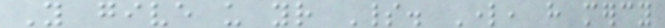You give us your Spirit. Lord, have mercy
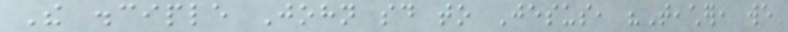The disciple John said to Jesus, "Teacher, we
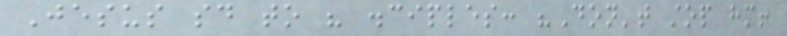Jesus said to his disciples: "Don't stop him!
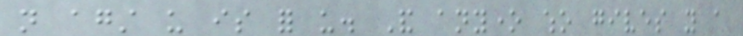not against us is for us. And anyone who gives you a
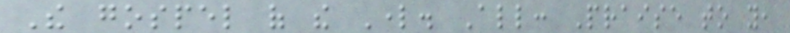The gospel of the Lord. All: Praise to you,
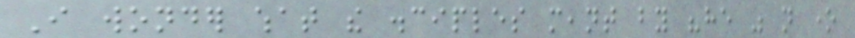I wonder what the disciples meant by "he was not one
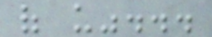of us"...
